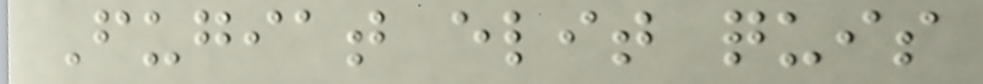Fugiat elit quis
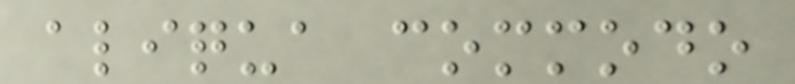aliqua commodo
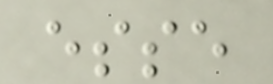esse
